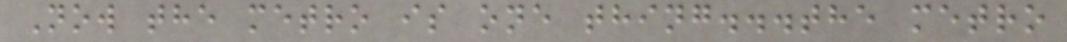Now the metro is one thing...the metro
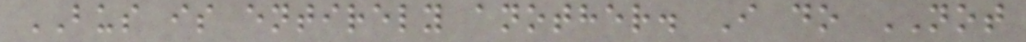BUS is entirely another. I do NOT
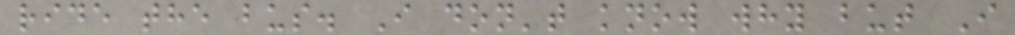ride the bus. I don't know why but I
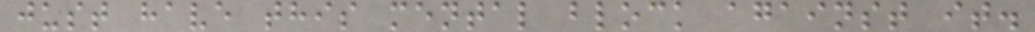just have this mental block against it.
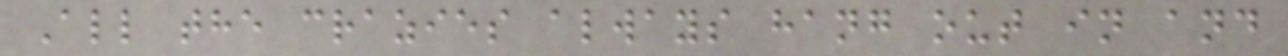All the crazies always hang out in and
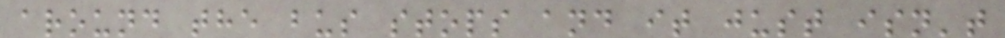around the bus stops and it just isn't
